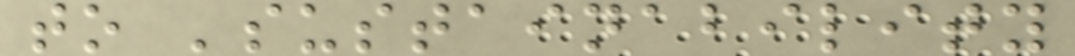to 'sustainability
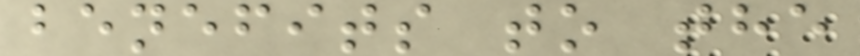benefits to the
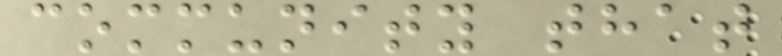community that
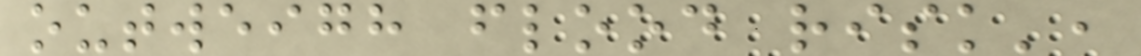outweigh flood risk',
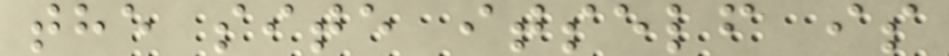the site itself is
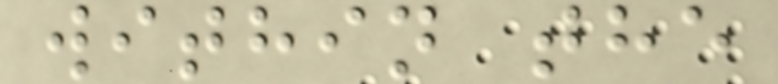within the
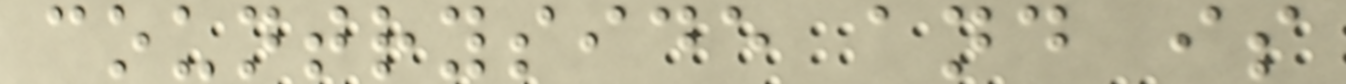countryside and is
